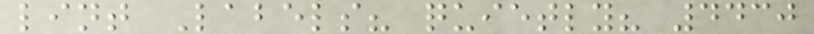lint Labels? quietly? 4430
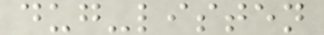dug-listen
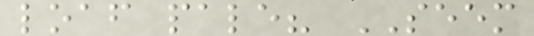loaf pale? SEEM
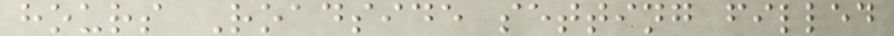hours Roadside setting filled
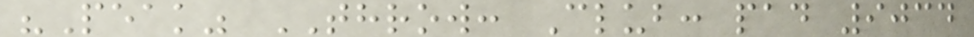"Peak" THROW: Club: pad 9034
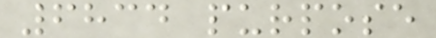6834 purpose
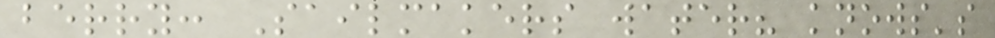berry: Sailmakers water? knows's
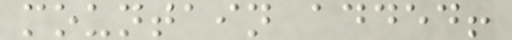mountain added!
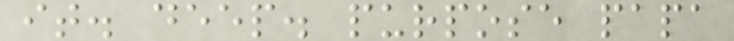it. deep. purpose papa
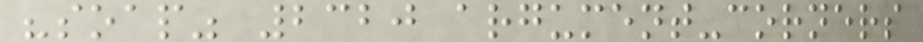"soap" 2320 argument-corners
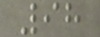98
